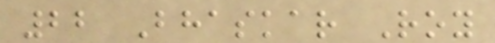22 Bhaskar Roy
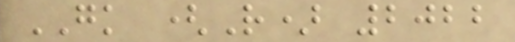GK (R) 2022
